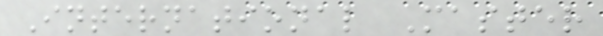International Master
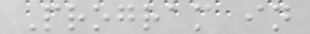Program in
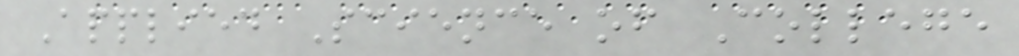Applied Science of College
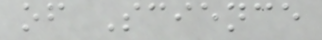of Science
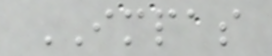IMPAS
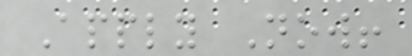Apply Now!
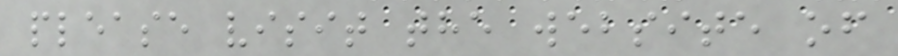please visit the website of
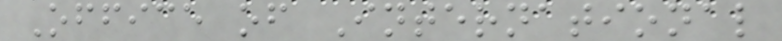Office of International
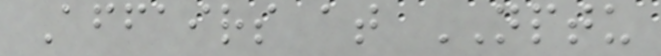Affairs at NPTU
